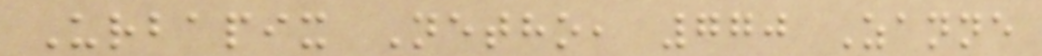Urbapix Netho, 770 Zanne
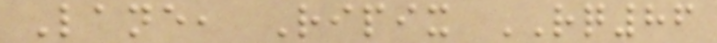Lane, Ripix RQ86
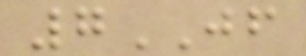7JF
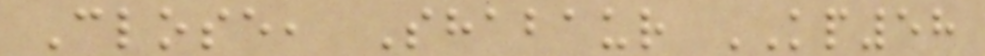Close, Shabaur KP58
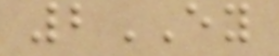2EY
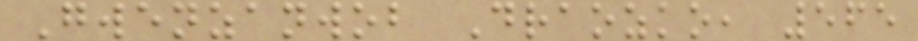Gwenzanwob Draozko, 565
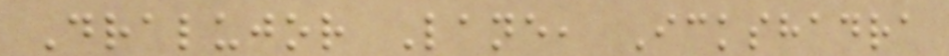Dralujor Lane, Ickshadra
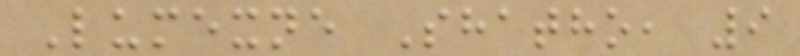Lumexne Shatho, 9
